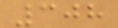308
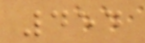454
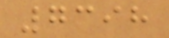7398
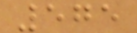575
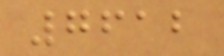7612
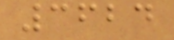3624
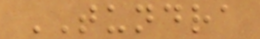TUNDRA
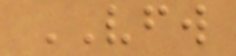VFW
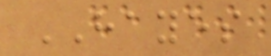HAYES
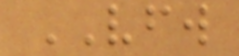VFW
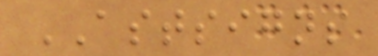ASTSIGNS
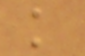k
